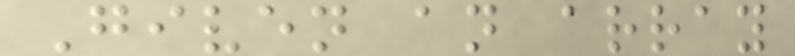Given an array
